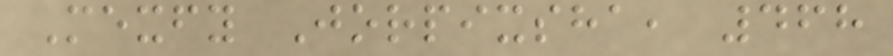Mexfy Jorpixsha, 468
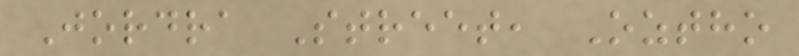Jordra Street, Oztho
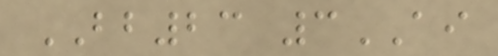BB23 3AI
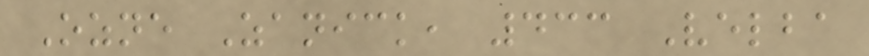Ozne Zanick, 433 Velba
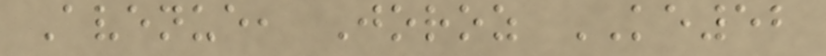Avenue, Joroz KE52
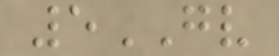5GV
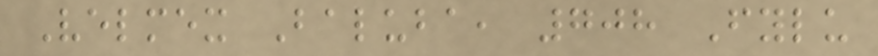Velmex Baluba, 708 Fylu
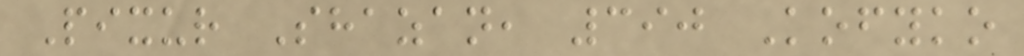Pixur Shazan, 390 Kofyko
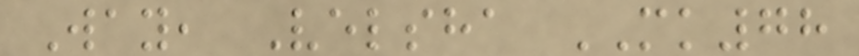Way, Velsha MK78
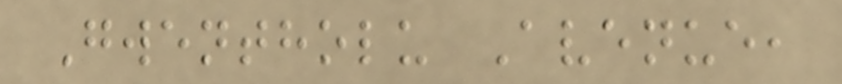Gwentholu Avenue,
